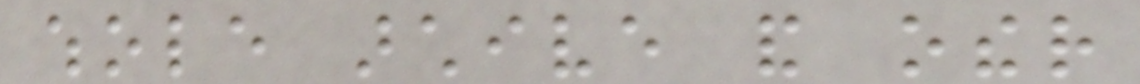whole archive and other
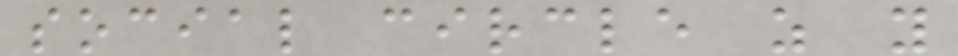social circle as you
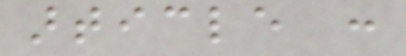article :
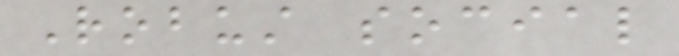Robust social
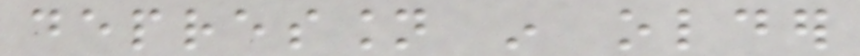depression in older
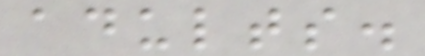adults.
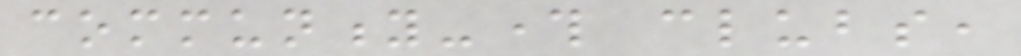community-through clubs,
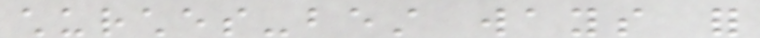churches-best ways for
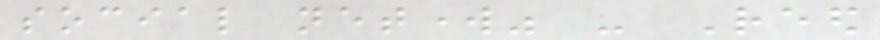social network" - Reed
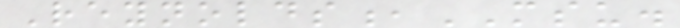Reynolds,MSU.
